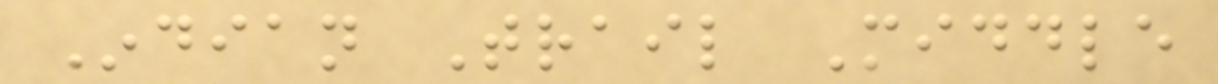Indian Trail Middle
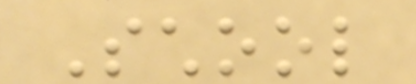School
